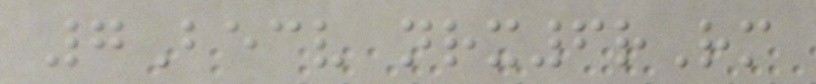7Becv nrx6rRm
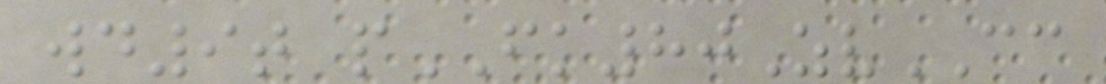wd9t pFK80ZvCC
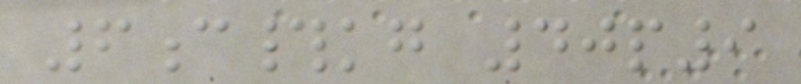6c#kg 40p9
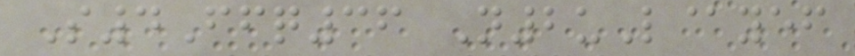S4Ffq36 N2uL@yef
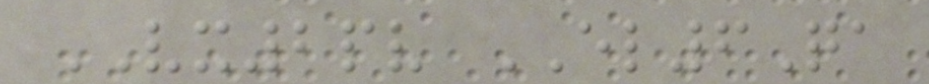VX2pv EL6Qa
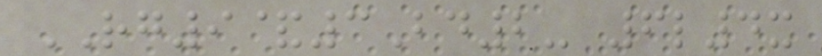RG9&3Bd2- 6l4x
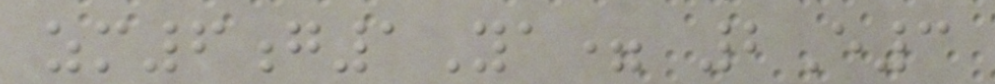zm6g1Ya= 2E3
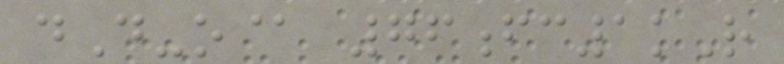dD-o@ 76fc1kR
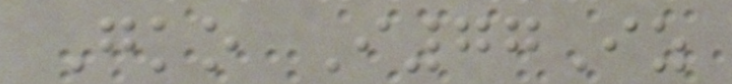Gko I77Iz
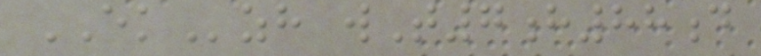EKzh wT7h88d
